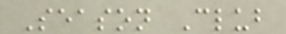Season Club
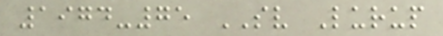1974-75 SV Lurup
